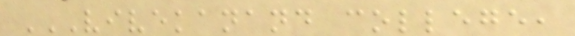VIVEKANAND COLLEGE,
